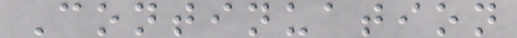Continuation
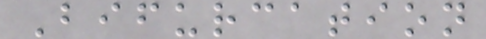Bifurcation
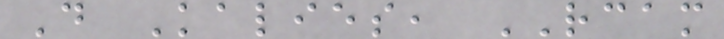D Kalies, RCAM
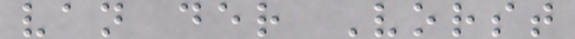van der Vorst
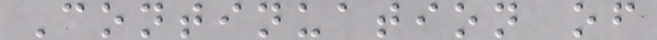Continuation of
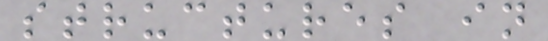structures in
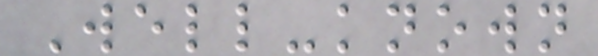Well-known
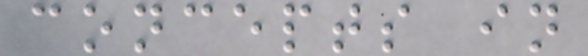concepts in
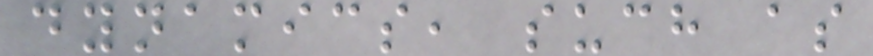dynamics, such as
